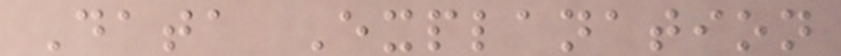Data Explanation
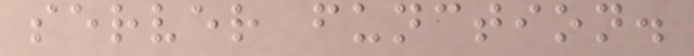server function.
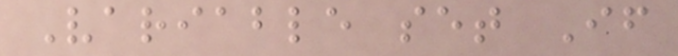Variable set If
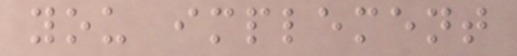you implement
